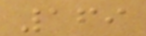169
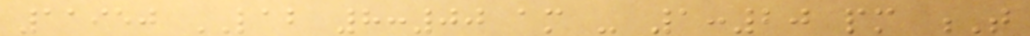11950 LAB 8:00 am - 1:20 pm T
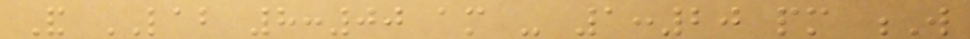And LAB 8:00 am - 1:20 pm W
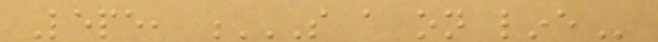Lepe, S A ON LINE
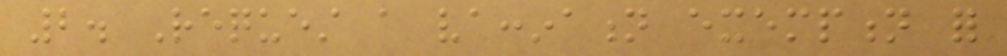2. Request a vaccination exemption for
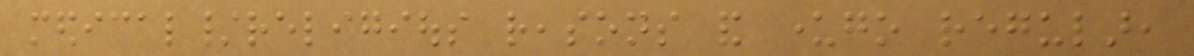medical/religious reasons and undergo regular,
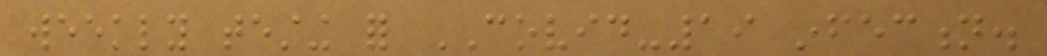weekly testing for COVID-19 infection.
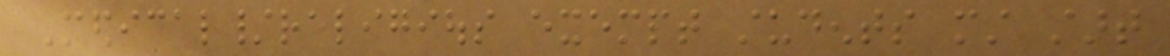Medical/religious exempt students must start
